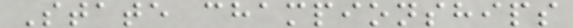State championships
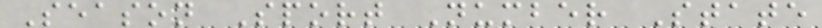Season Sport Number State
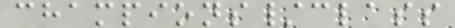champions/class
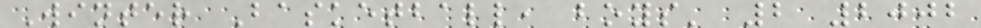Winter Basketball, boys' 2 2002
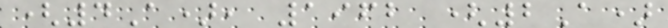(4A), 1962 (2A)
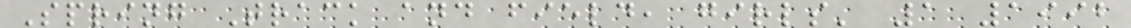Spring Track and field, girls' 1 1992
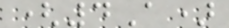(4A)
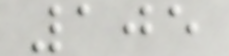105
